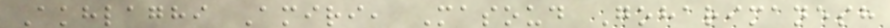Akhlaghi Amiri, Masoud Goharimanesh
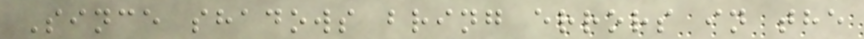Since shadows bring errors in the
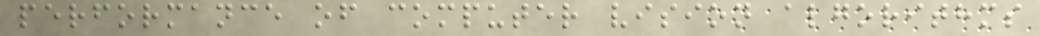performance of computer vision algorithms
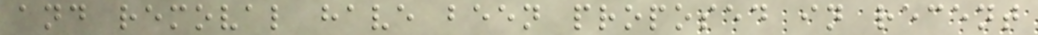and removal have been proposed in recent
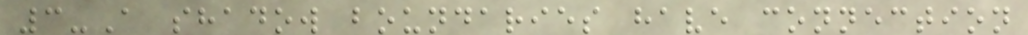3-A shadow boundaries have connection
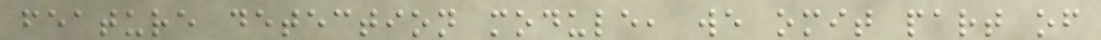feature detection module, we omit part of
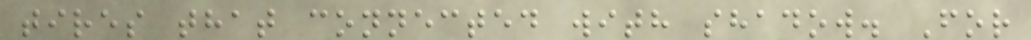tires that connected with shadow. For
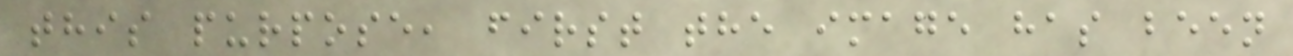this purpose, first the image has been
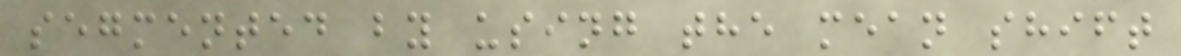segmented by using the mean shift
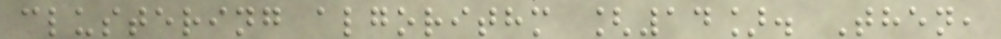clustering algorithm [14]. Then,
